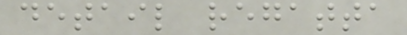detail regatta
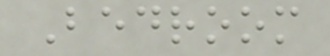Bedroom
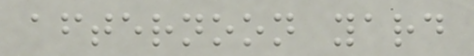afternoon yard
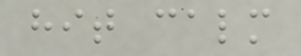hit calm
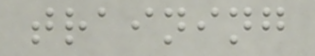training
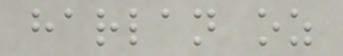harlan oz
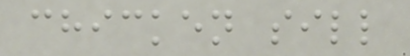chicken sill
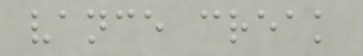vance creak
